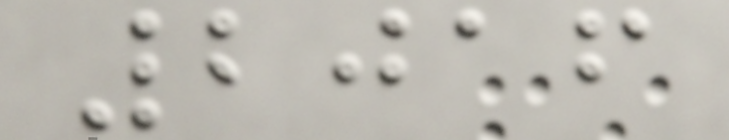2016
